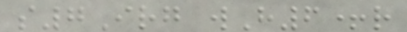s7Irg wH6+r
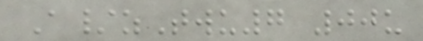A/zTwu7 00u
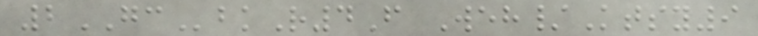2GCbkR4F Weh/Ktsy9
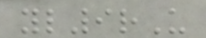yl9rU
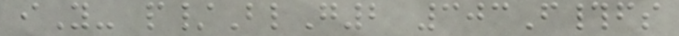iY- p/BlG2 303F#fs
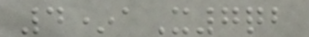4*aX7qb
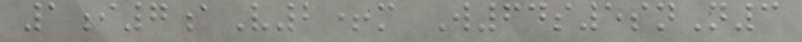1i7aV2+m W64s5snN3
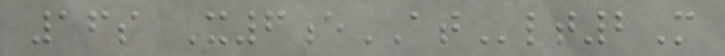16s X6eATlt2M
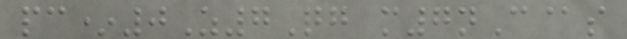pc*0Z7Qg m7nC@s
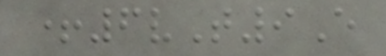+6vT9E
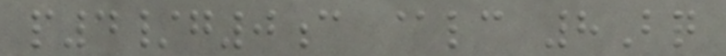p4/g0c @lc 8Bq
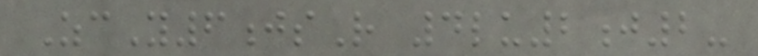ZcY6jsR 4lu2j2-
